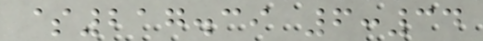$217.39 6:34
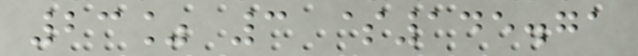23% 3 $145.71
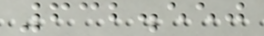632.550
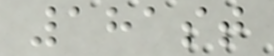181st
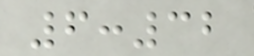6:32
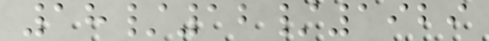18/12/1929
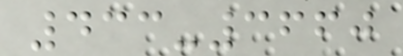433-3660
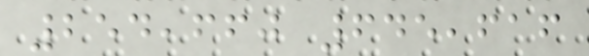254,660 645,616
